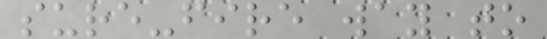sure-fire way to
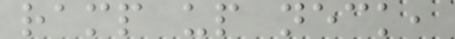ramp up neck,
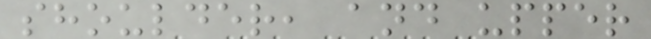shoulder, and upper
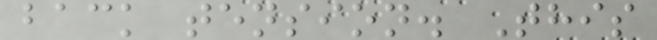back tension. This
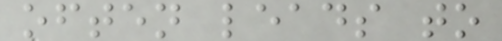often leads to
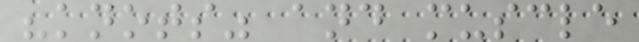"knots" and muscle
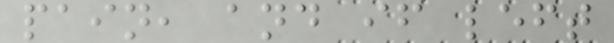pain, and if left
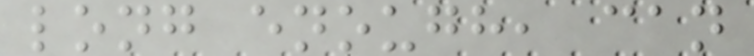long enough, can
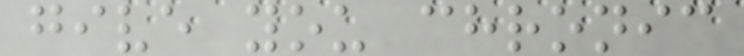give you chronic
